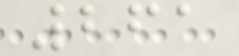261
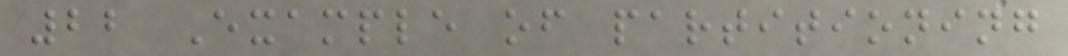22 Example of partitioning
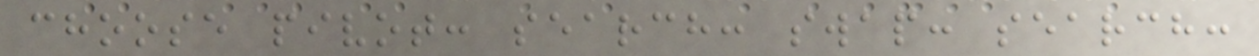choose pivot: search: swap: search:
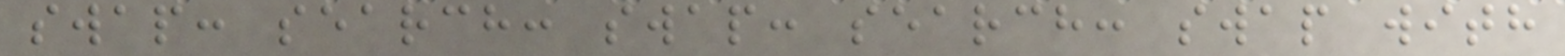swap: search: swap: search: swap with
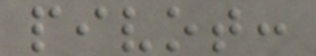pivot:
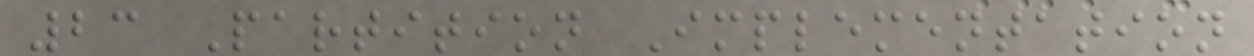23 Partition Implementation
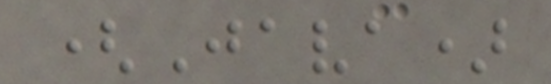(Java)
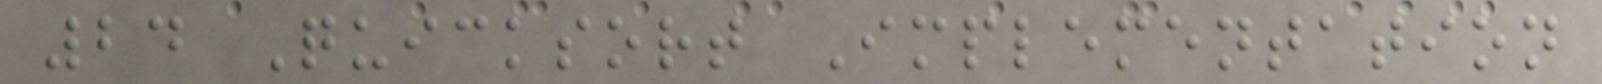24 Quicksort Implementation
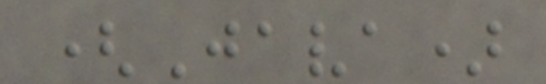(Java)
